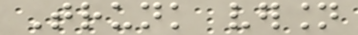Trunk version
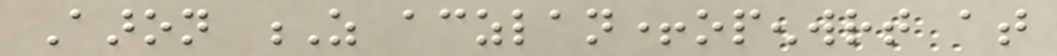Aaron Z aczlan+openwrt at
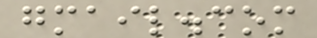gmail.com
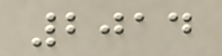2014
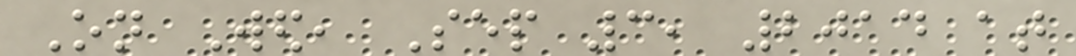On Wed, Sep 3, 2014 at
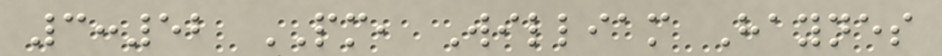3:52 PM, William Haynes
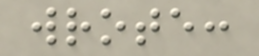wrote:
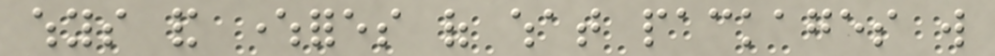whys and wherefores of what packages will
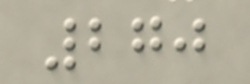270
